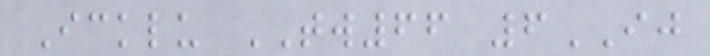Icklu TW66 6IJ
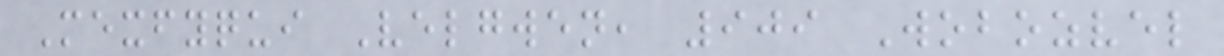Mexfyqui Velgwen, 909 Wobozvel
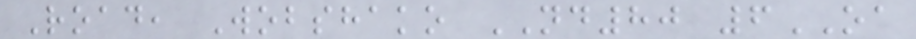Road, Wobshako ND80 6OA
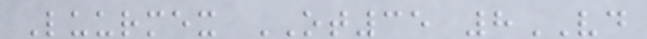Luurmex OT35 8VD
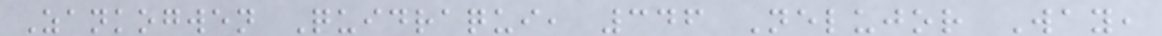Zankogwen Quidraqui, 346 Nelujor Way,
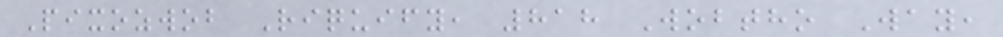Pixozwob Riquify, 818 Wobtho Way,
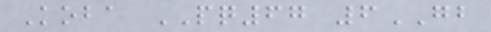Koba PQ67 6GB
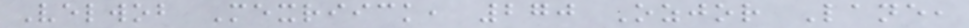Velwob Mexriick, 270 Ozjor Lane,
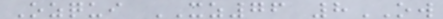Ozqui XZ76 8OW
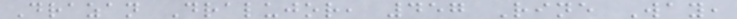Drazan Dralujor, 457 Rine Way,
